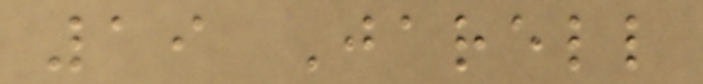19 Jarell
